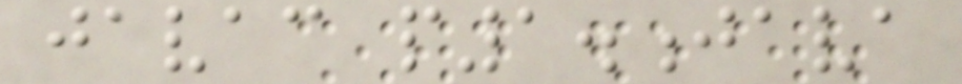javac p1.java
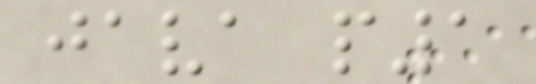java p1
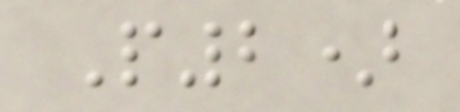P2)
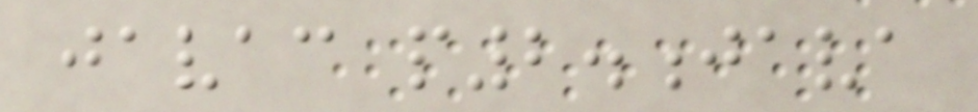javac p2.java
